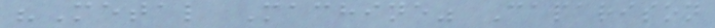"Metal Machine" Caparison
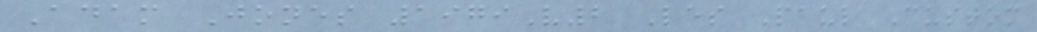Adam Jones 1979V2 Les Paul Custom
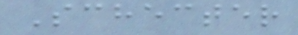Schecter
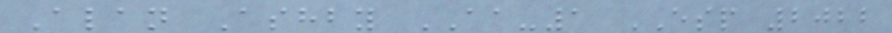Alan Ashby AA-1 ESP 2022
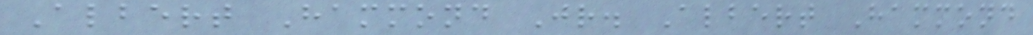Albert Hammond Jr. Albert Hammond
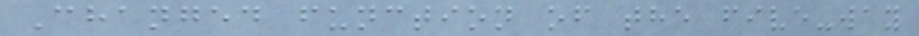Changed function of the five-way
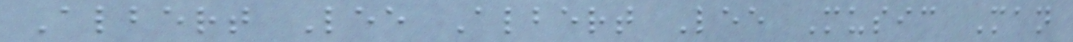Albert Lee Albert Lee Music Man
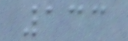133
